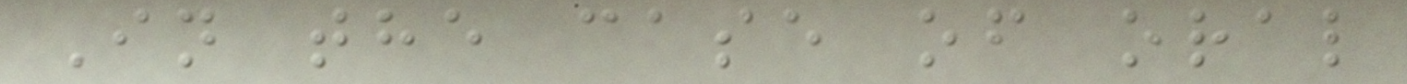In the case of oral
